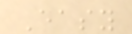Easy
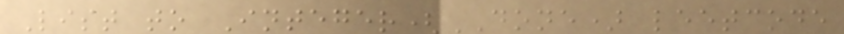List to Integer(DONE) leetcode
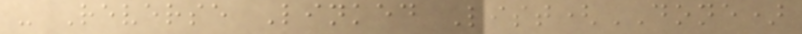- Reverse Linked List(DONE)
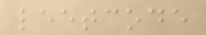leetcode
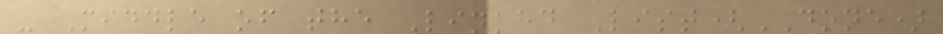- Middle of the Linked List(DONE)
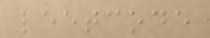leetcode
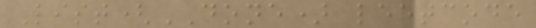List(DONE) leetcode
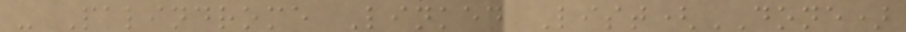- Palindrome Linked List(DONE)
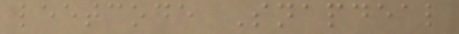leetcode Snapdeal
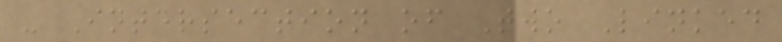- Intersection of Two Linked
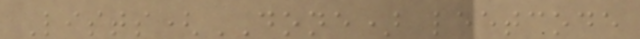Lists(DONE) leetcode
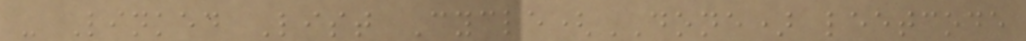- Linked List Cycle(DONE) leetcode
